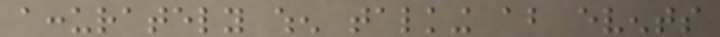accurately when talking about events
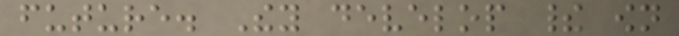future. They develop their own
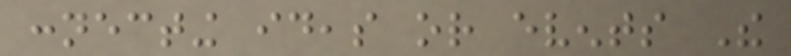connecting ideas or events The
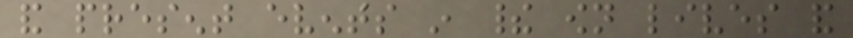and present events in their own lives and
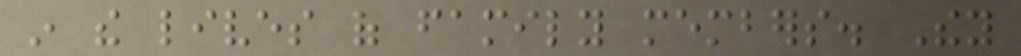in the lives of family members. They
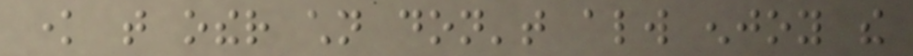know that other children don't always enjoy the
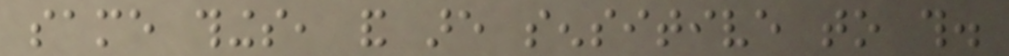same things, and are sensitive to this.
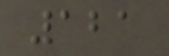121
